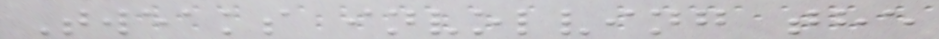Tweaks involving the
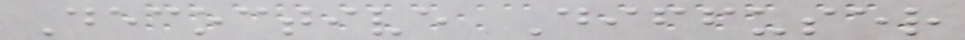Decoctive Diffuser
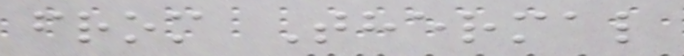from Thermal
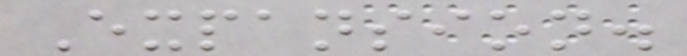Expansion.
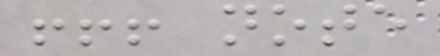!!! note
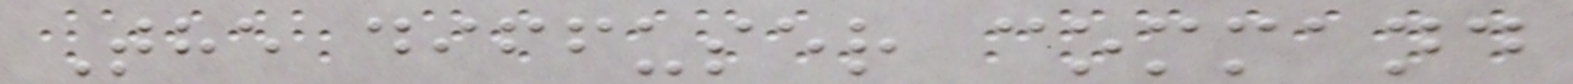The diffuser command
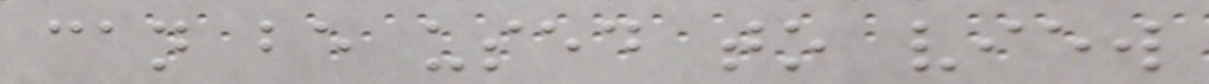can be used to view
